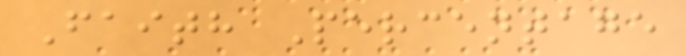Faith Percentage
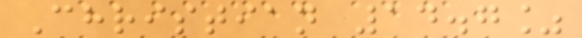Christian 14.7%
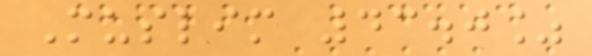Muslim 43.0%
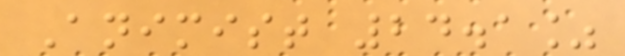Animist 24.1%
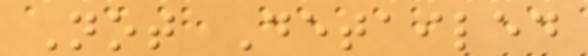Not Detailed
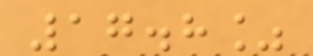17.8%
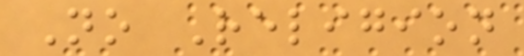No Religion
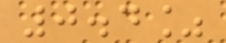0.4%
